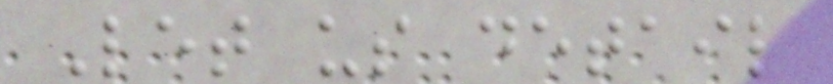Let us detail
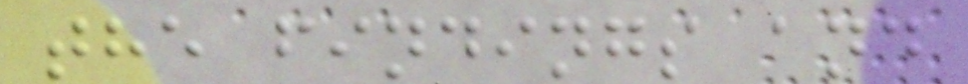the findings and
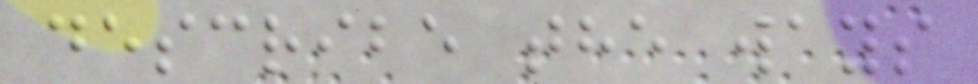describe the ways
